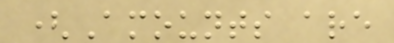(Amounts are
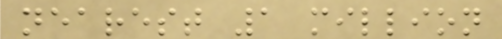nearest 1 million
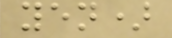yen)
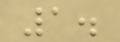1.
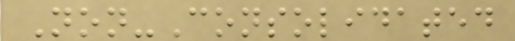Non-Consolidated
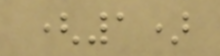(1)
